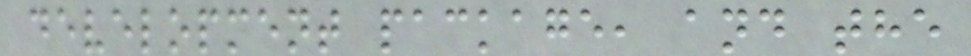development package, and the
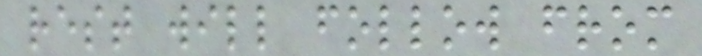rest will follow from
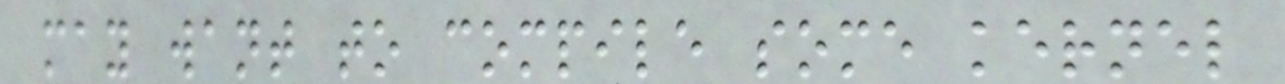may want to compile some kernel
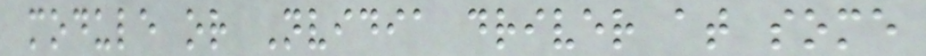module or Nvidia driver at some
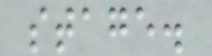stage.
